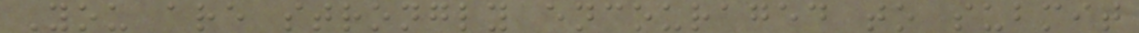You are strongly encouraged to submit
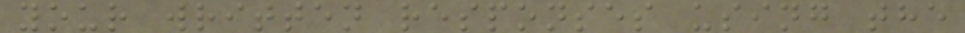your written responses using the
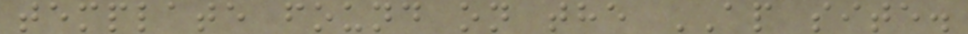template found on the AP site.
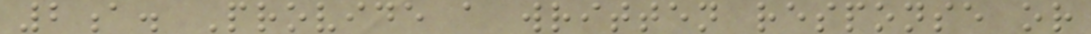2a. Provide a written response or
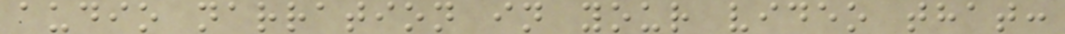audio narration in your video that:
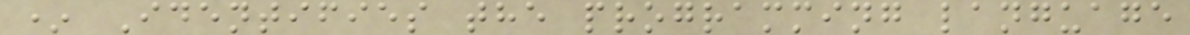* Identifies the programming language
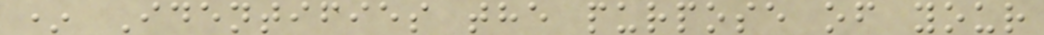* Identifies the purpose of your
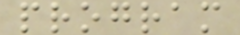program
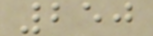250
